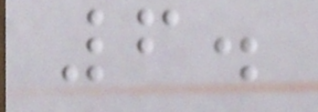6.
